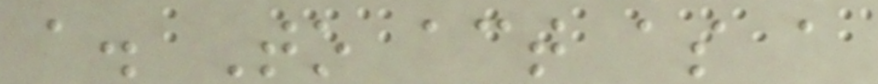a. To act as a
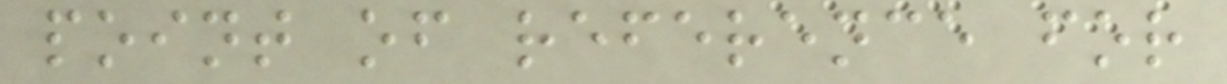point of reference for
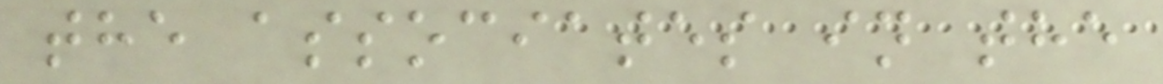the associates in the
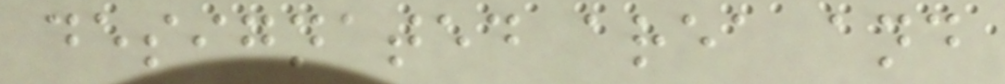designated area and
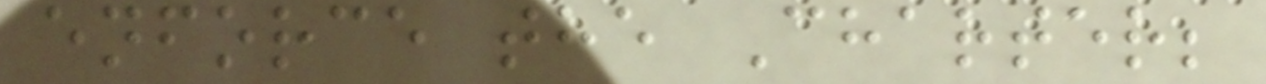enforce the Charter;
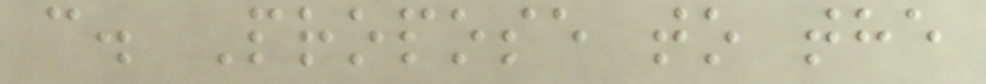c. Propose to the
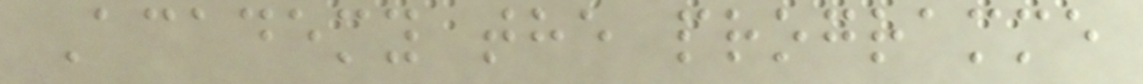Academy the programme
